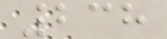238
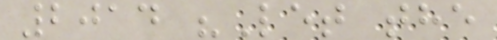2014 "Let the
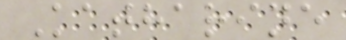Katharine
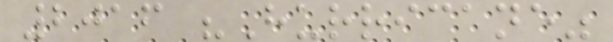2016 "Hurricane"
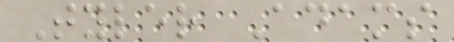Tyler Adams
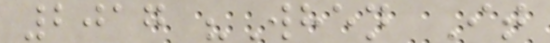2017 "When It
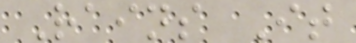Rains It
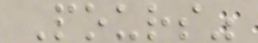Pours"
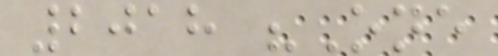2018 "One
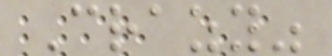Crazy"
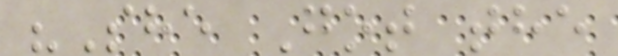"She Got the
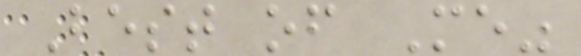Best of Me"
